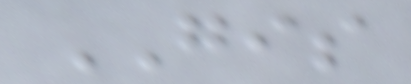GIS
